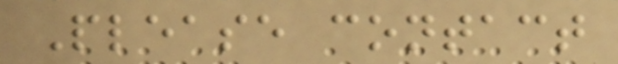Please contact
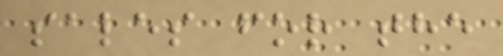sales for the
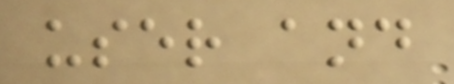user and
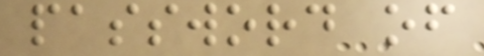password of
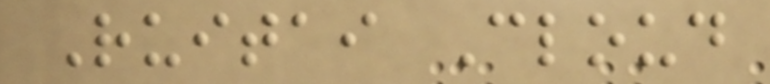Ruitai Cloud
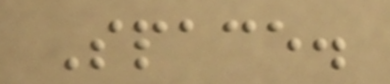Space.
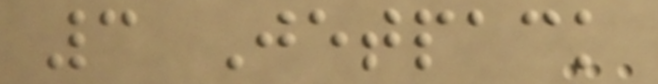3 Jetpack
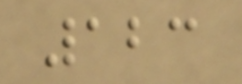123
